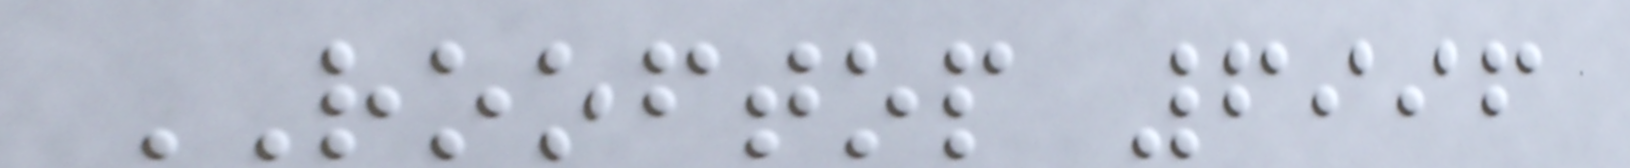ROOFTOP 6996
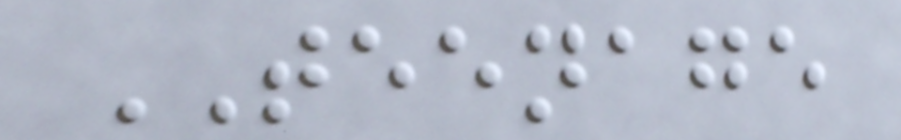TEENAGE
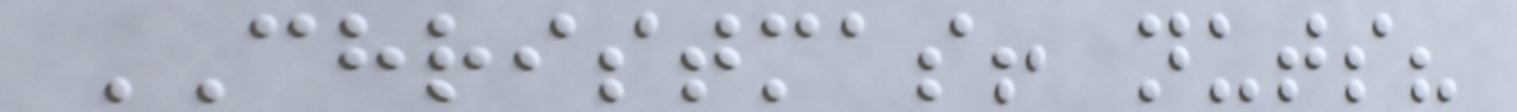CHRISTMAS! nuts?
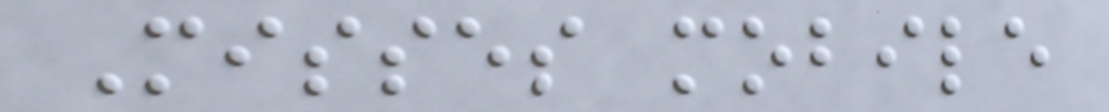Misses mobile
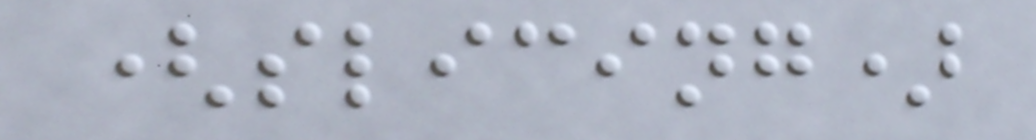(slicing)
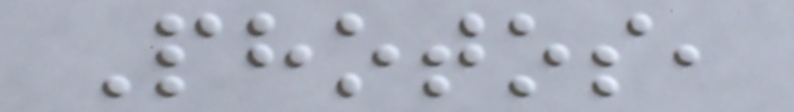Photos,
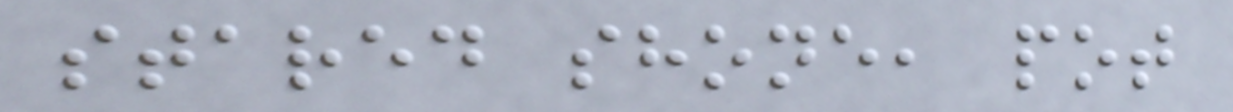stared shone, pot
